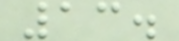13.
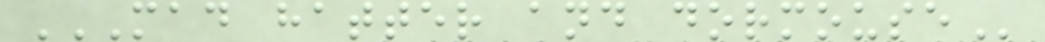MAD HATTER AND DORMOUSE
